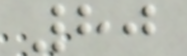80
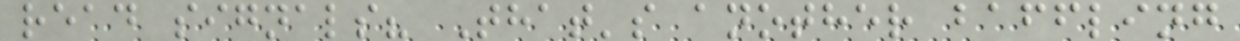read signals? That's another baffling
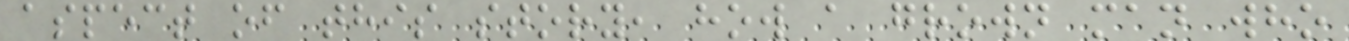aspect of this story, how a grown man who
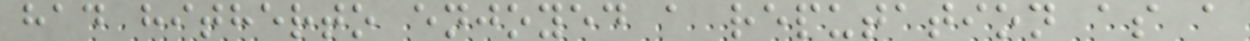had hitherto enjoyed a reputation as a
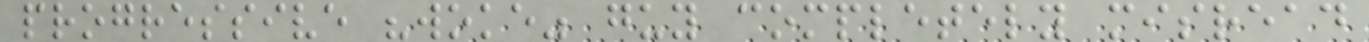progressive "woke" guy completely misread
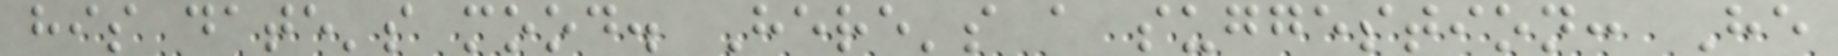his date's mood. Here's a suggestion: He
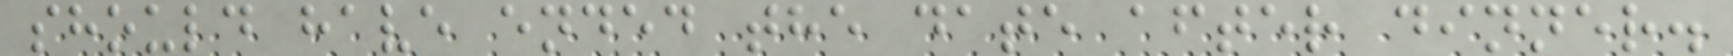should have ended the date after dinner.
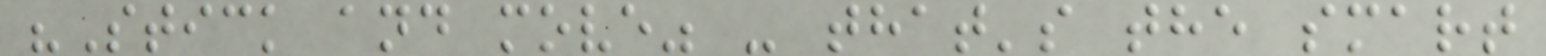"Stick and move" - that's the smart
